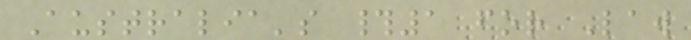Australia's #1 for Law
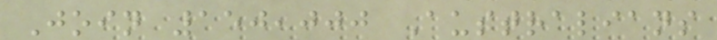Join 150,000 Australians
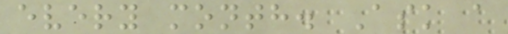every month. Ask a
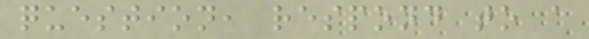question, respond to a
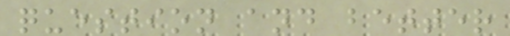question and better
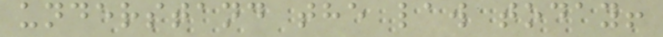understand the law today!
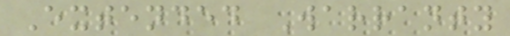Extended Warranty
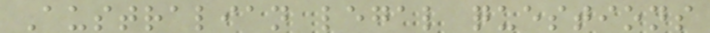Australian legal questions
